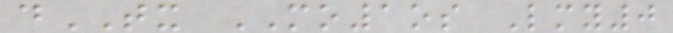dTX MO1os Lmy0
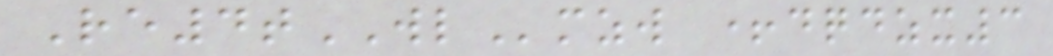Re4tWLmzw +dqdzx3
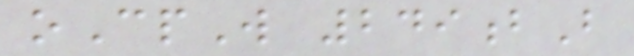oCpW 249bB
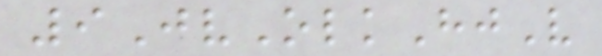9JvOlkHjV
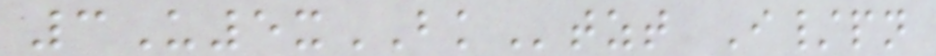3U5xBKtzt I/pn
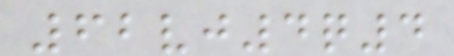62vj4q4
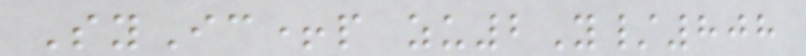SyIc+p zu2Y/808
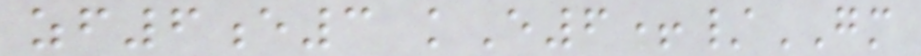zf6e3 kE6+/GM
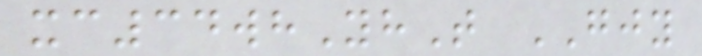xc34whYhT GJY
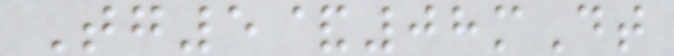Tg5&08mDt
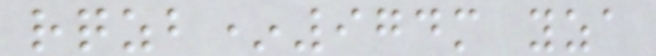rqzb*974m yza
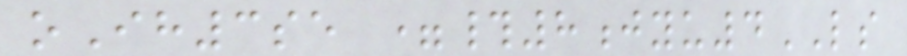oIh3se =#8jyu4LS
